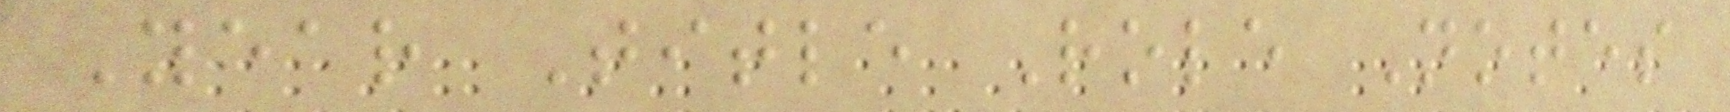Year Title Role Notes
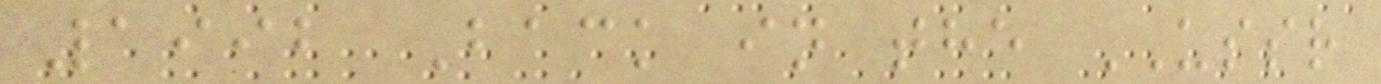1992 Back in the USSR
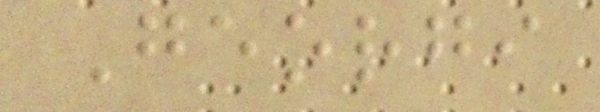Georgi
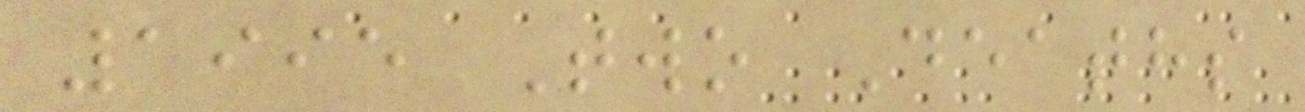1995 Two Deaths
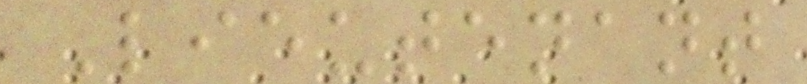Lieutenant
